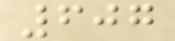607
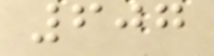607
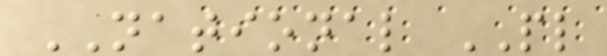NATIONAL PL
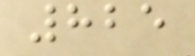825
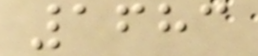1683
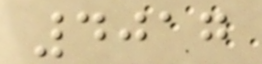4017
